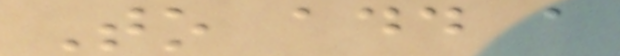To add a
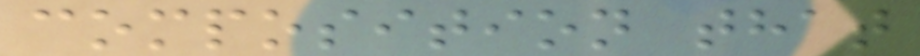composition that
